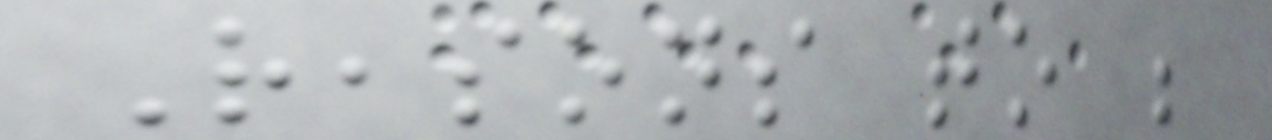Reasons to be
